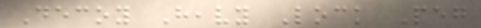Decoy Heavy Lock Peg
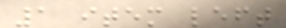1 item left
